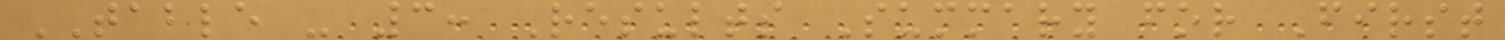TABLE - 3: Results Summary for First
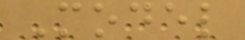Model
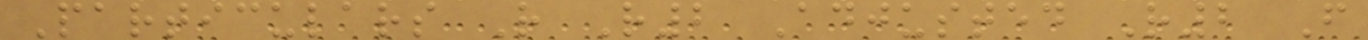Particulars R R2 Adjusted R2 F
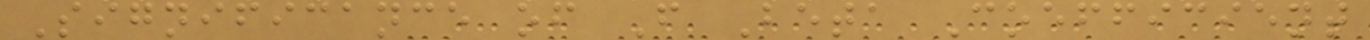Significance of F Beta Coefficient
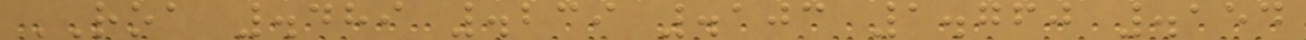ROA .489 .239 .103 1.760 .154
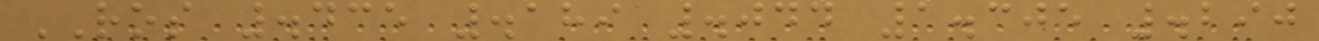ROS .435 .189 .044 1.305 .290
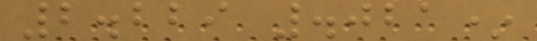2.229 .021*
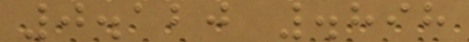0.120 .898
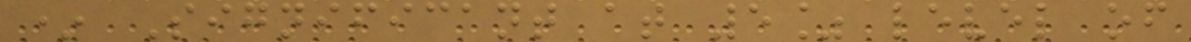* Significant at 5% level of
